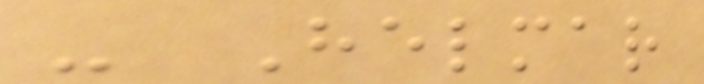- Helmar
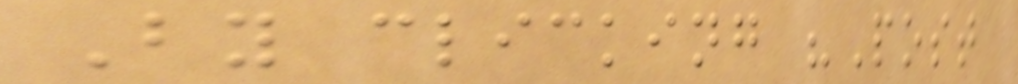By clicking "Post
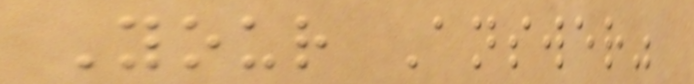Your Answer"
